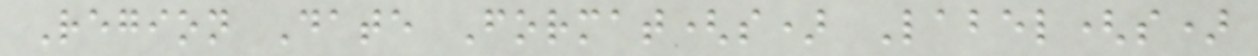Region Date Format(s) Label(s)
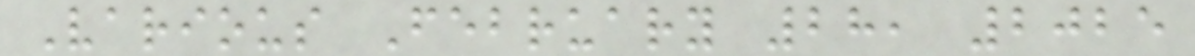Various February 28, 2025
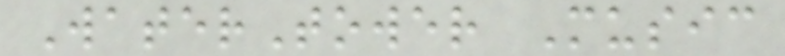WaterTower Music
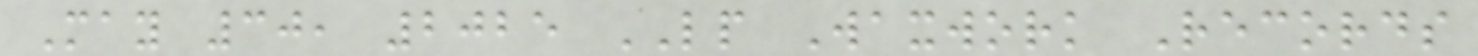May 30, 2025 LP Waxwork Records
